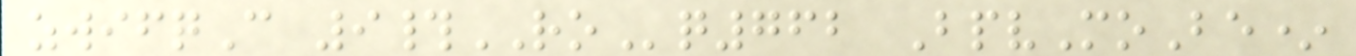zwifqC 9#ROq762 BpvMoBe*
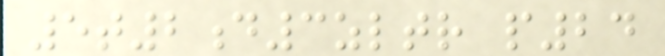5t2d3zltr p24
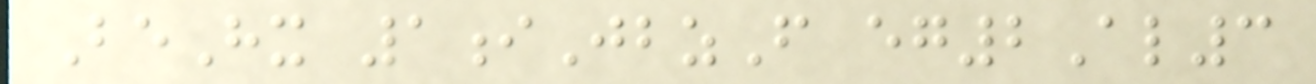BeHx 1iJbzF eg2Al3
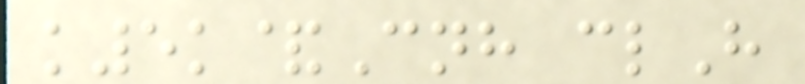k5k&Cnh clH
